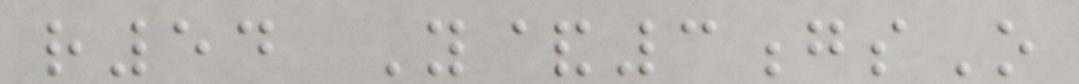r54 Y&3gsO
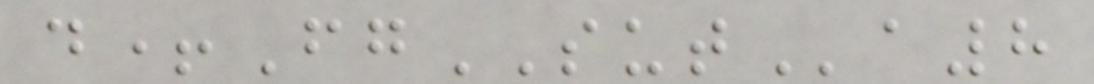d+FgSUTa8
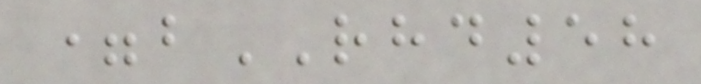=bRHD58
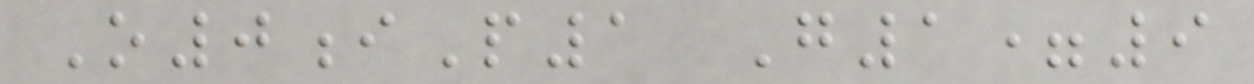O0iP1 G1=9
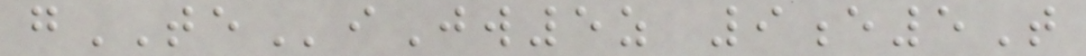gTEiJw5z 9e5T
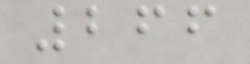266
